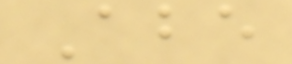Abe
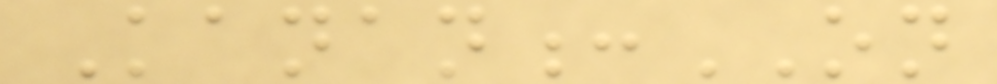Kanan:ON
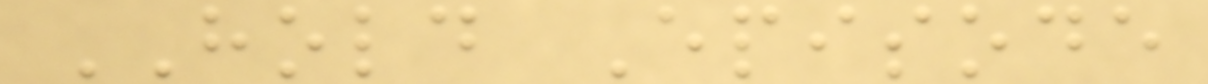HOLD Episode
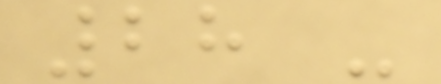28 -
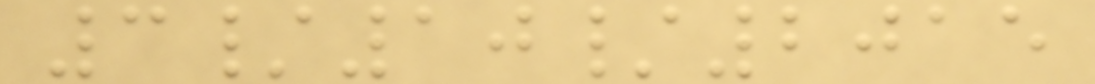3/10/2015
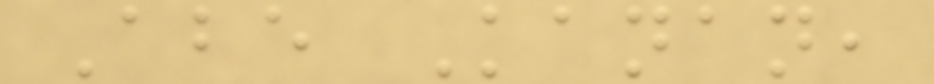Abe Kanan,
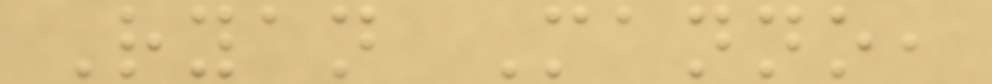Ryan Manno,
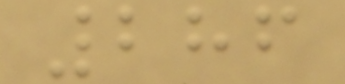286
